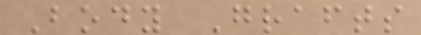Body Grafts
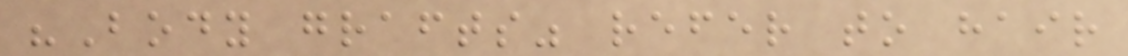"Body grafts" refer to hair
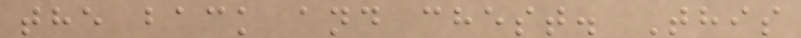the back and chest. This
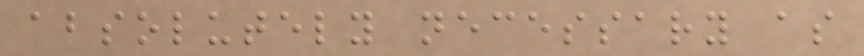absolutely necessary as
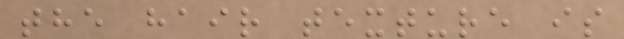the hair texture is
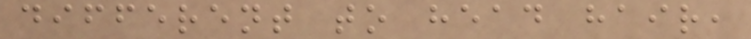different to head hair,
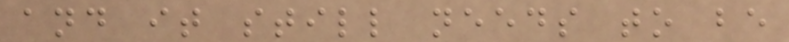and it still needs to be
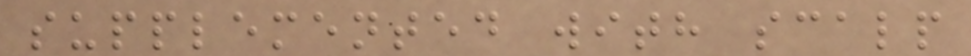supplemented with scalp
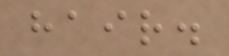hair.
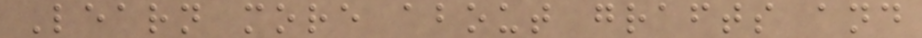Learn more about grafts and
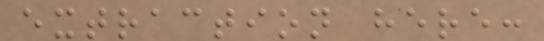extraction here:
